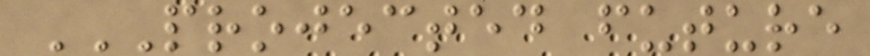PROJECTED FUTURE
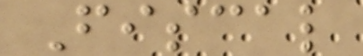Fiscal
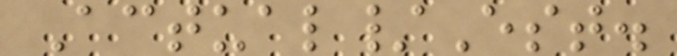Actual/Est.
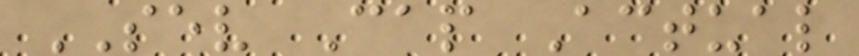SEV Cap Actual
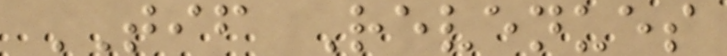TIF Revenues
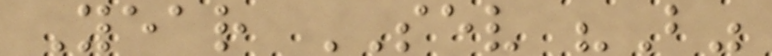Year SEV "B"
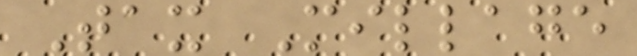Tax Millage
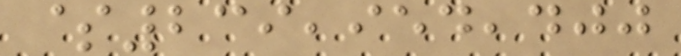$239,954,400
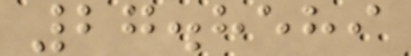27.8589
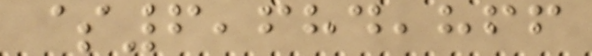$6,684,866
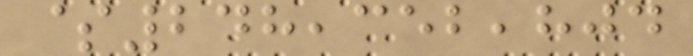$248,352,804
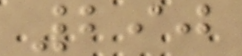290
